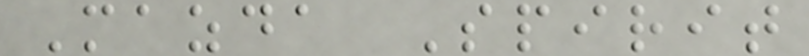Mazda Spirit
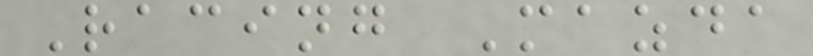Racing Mazda
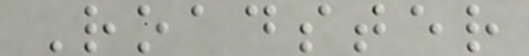Roadster
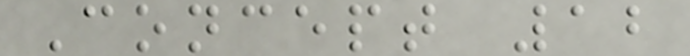Concept 12
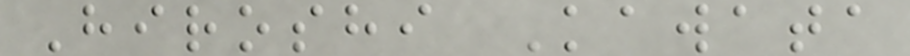Hiroshi Kawata
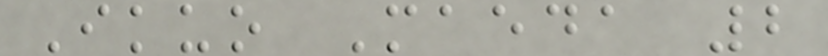Ikuo Maeda 2
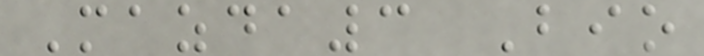Mazda3 Bio
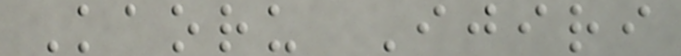Kaoru Ijiri
